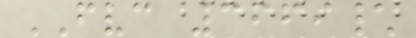FVC 3669\
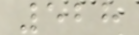528
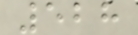528
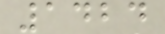1424
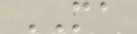MA
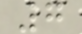7
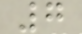7
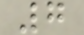7
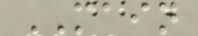MAIN
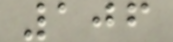106
